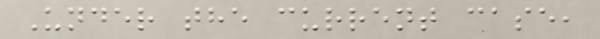Under the current case,
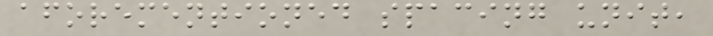aforementioned spacing unit,
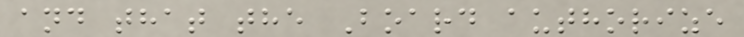and that the Board authorize
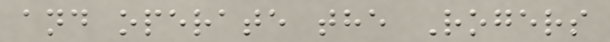and operate the Rogers
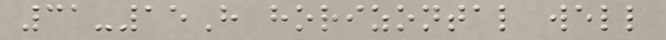31-15H horizontal well
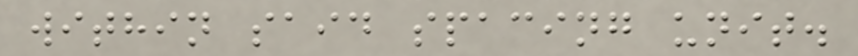within said spacing unit.
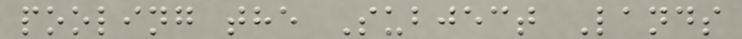pooling the Subject Lands
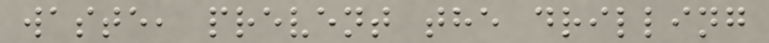waste, prevent the drilling
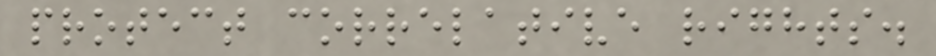protect correlative rights.
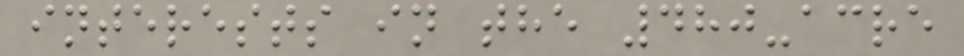interests in the 480-acre
